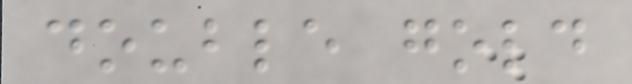double gold
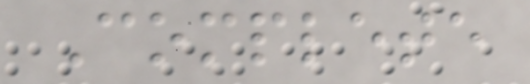Complete
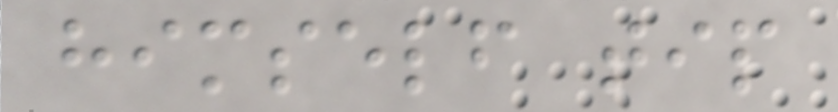himself tip
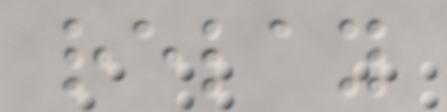relay
